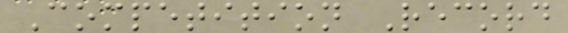Competition Record
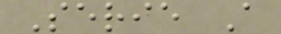Serie A
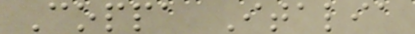Coppa Italia
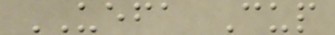UEFA Cup
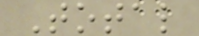Total
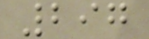297
